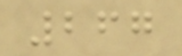267
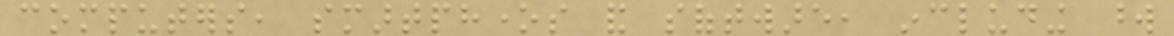computers, smartphones and software, including word
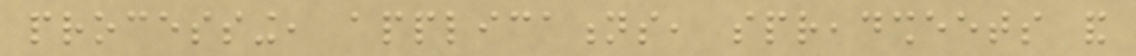processing, applications, spreadsheets and
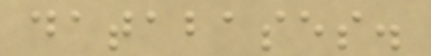databases.
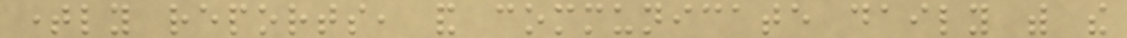timely reports, and communicate daily with the
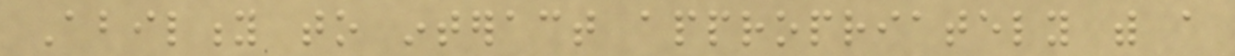Ability to interact appropriately with a
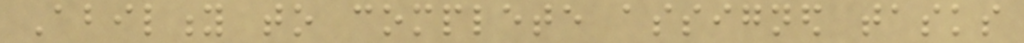Ability to complete assigned tasks
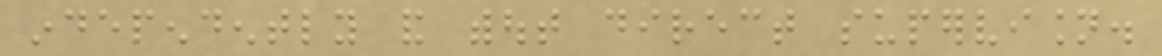independently and without direct supervision.
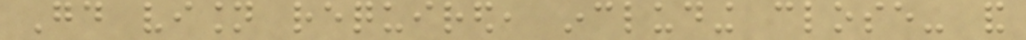Good vision required, including close- and
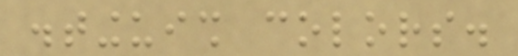distinguish colors.
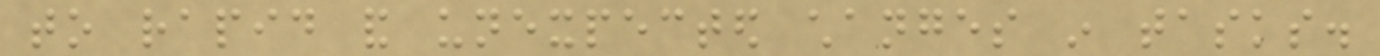to rapid and unexpected changes in tasks.
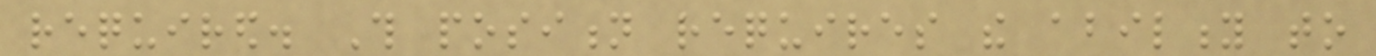required. This position requires the ability to
